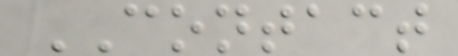CONTACT
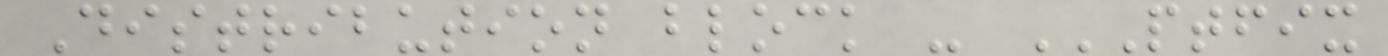Distribution block - PTFIX
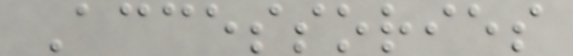Accessories
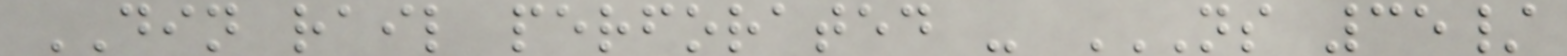DIN rail perforated - NS 35/
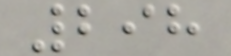298
